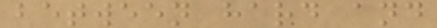between hard and
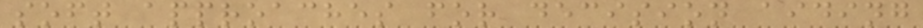soft approaches for decision aiding
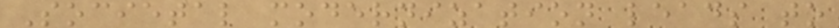Societal modernization leads to
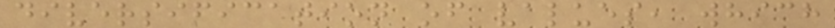diversification of values, which
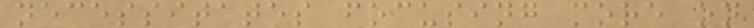necessitates focusing more on
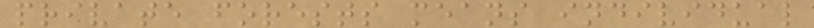private forests means individual
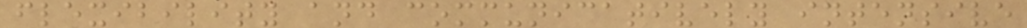flexibility and communicatively intensive
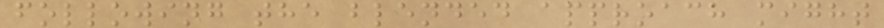following the blended approach might
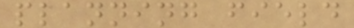planning field
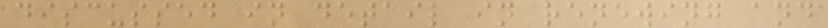discussed in detail in renewing and
